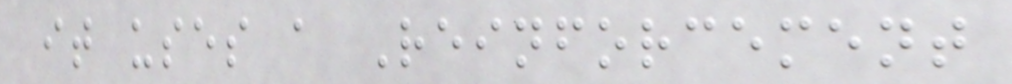it uses a Reinforcement
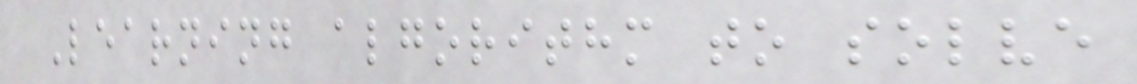Learning algorithm to solve
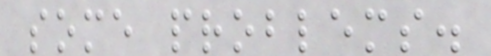some problems.
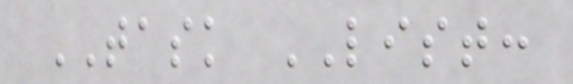TASK LIST:
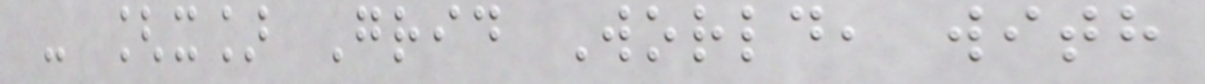- [x] Grid World, with
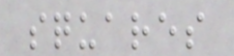squares
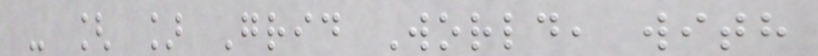- [ ] Grid World, with
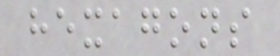hexagons
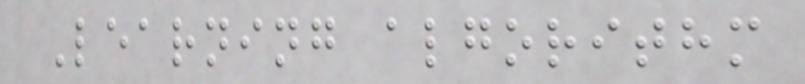Learning algorithm
